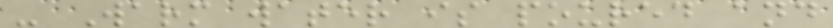- Warm water is poured and
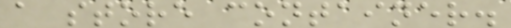a store container.
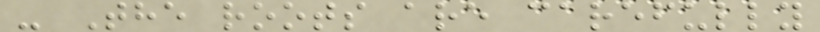- The roots are carefully
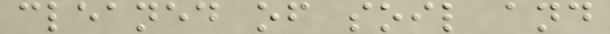cleaned of soil and
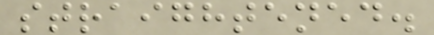straightened.
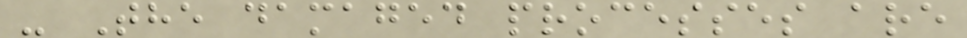- The damaged processes are
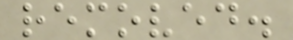removed.
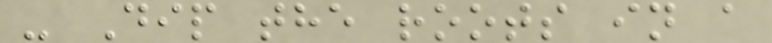- Dip the roots in a
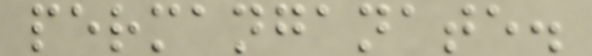permanganate.
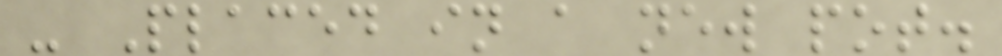- Placed in a new pot.
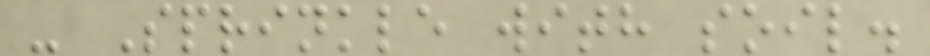- Sprinkle with soil.
